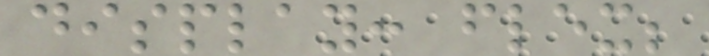display: flex;
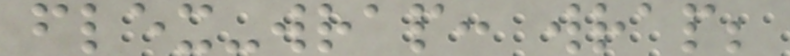flex-wrap: wrap;
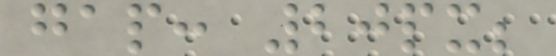gap: 20px;
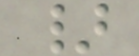}
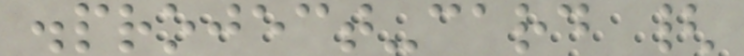.project-card {
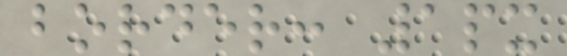border: 1px
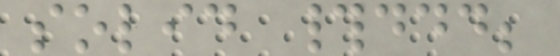solid #ddd;
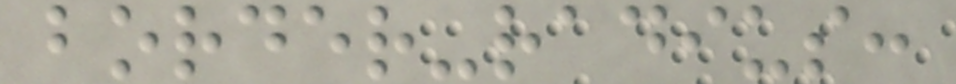border-radius:
